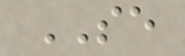SE
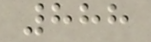888
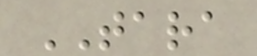TARA
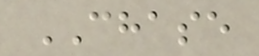CHASE
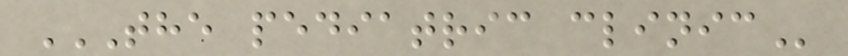THE PEDIATRIC CLINIC
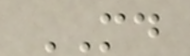MD
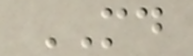MD
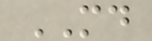MD
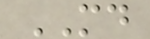MD
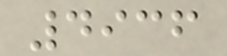4936
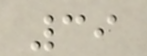39
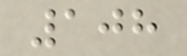108
